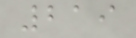219
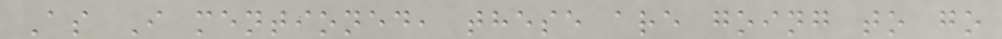As I mentioned, these are going to go
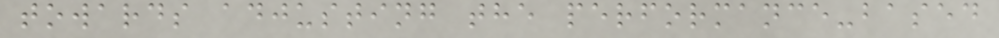towards adjusting the performance-based
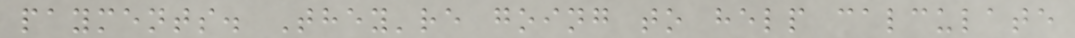payments. They're going to help calculate
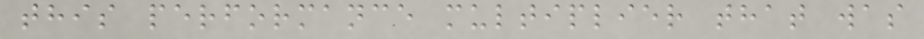this performance multiplier that was
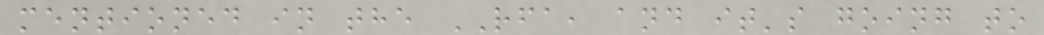mentioned in the RFA, and it's going to
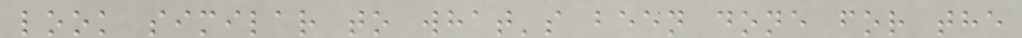look similar to what's been done for the
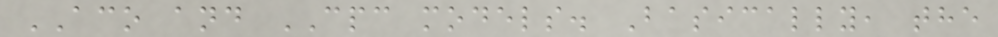ACO and CPC models. Basically, the
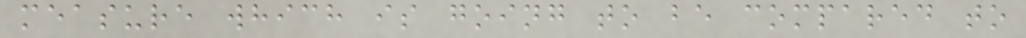measure which is going to be compared to
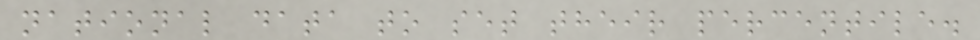national data to set their percentile.
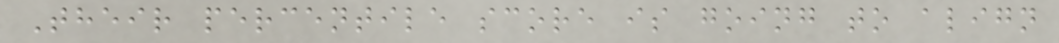Their percentile score is going to align
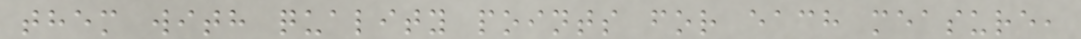them with quality points for each measure,
